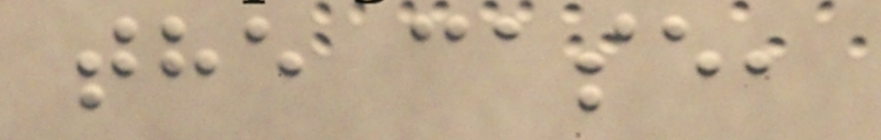the case,
